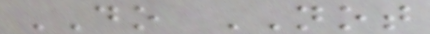DO NOT
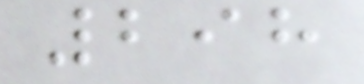298
